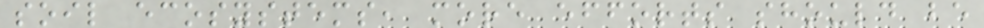soil ecosystems, more efforts should be
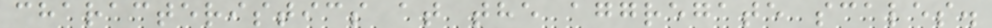characteristics at the aggregate scales.
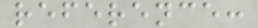reference:
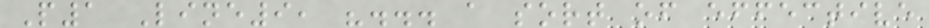P1 Line9, "... a sort of effective
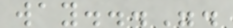way...".
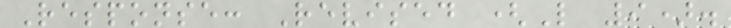Response: Revised (L 9).
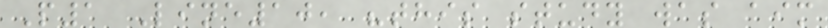P1 Line10, "this study was aim
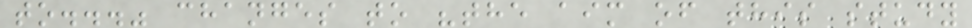to..." changes to "the aim of this study
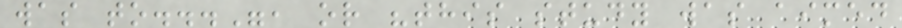was to...", or "this study was aimed
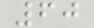60
